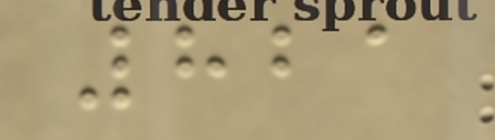821
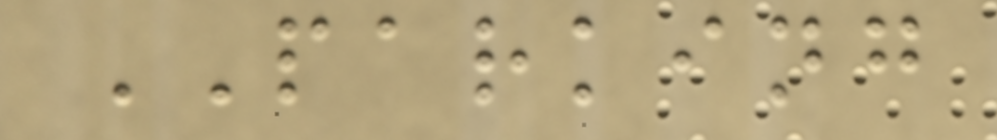PARKING
